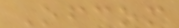Ofcom
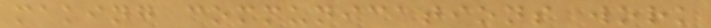making communications work
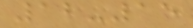12-15
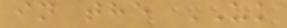in the UK
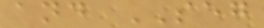and SEG
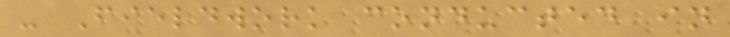- Fieldwork conducted in
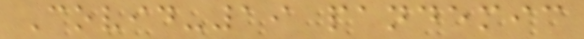Covid-19 pandemic
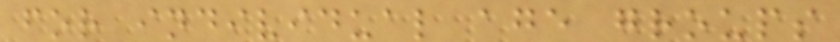for individual age groups
